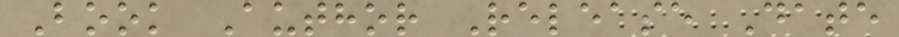Book Author Release Date
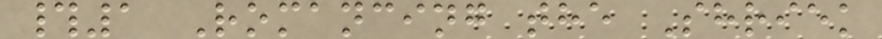#1 Romancing the Shriek
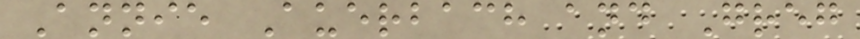Annie Auerbach and Greg
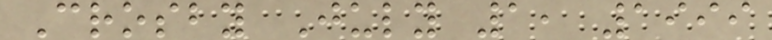Crosby July 1, 1999
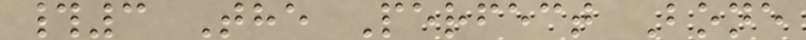#3 The Perfect Bone
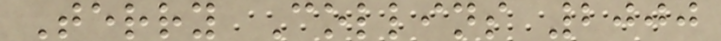Terry Collins 2000
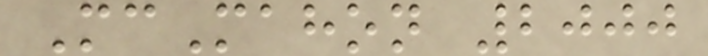McMahon 2000
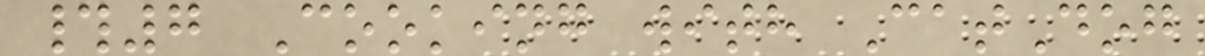#7 Cooking with CatDog
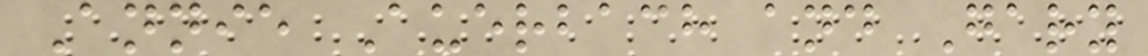Annie Auerbach and Gary
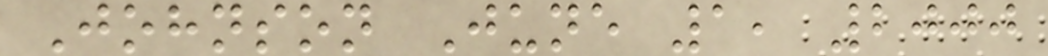Johnson June 1, 2000
